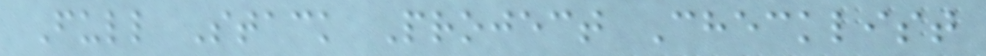Full Stack Project Checklist
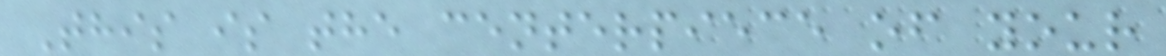This is the centerpiece of your
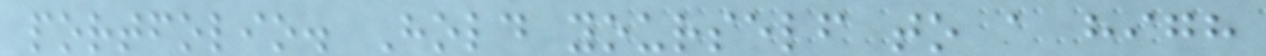portfolio. Hold yourself to a high
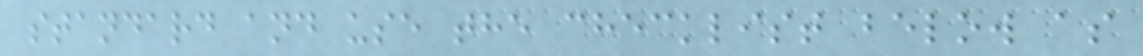standard and use the checklist below as
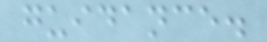guidance.
